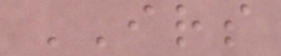IRS
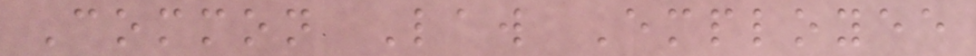Common Law Employee
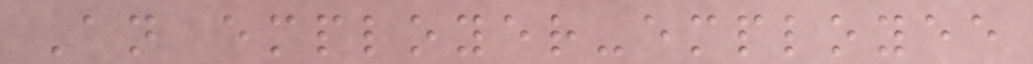An employer-employee
